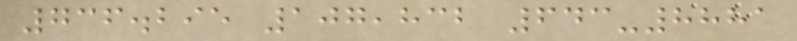736.295 107,832 643-8881
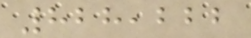828,222
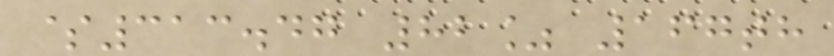$313.47 82% 167th
